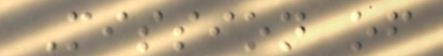Mission of
